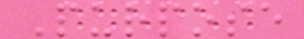Purpose
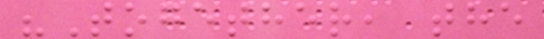"Together, the
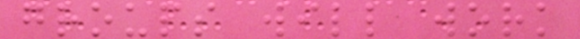groups will work
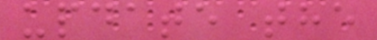update the
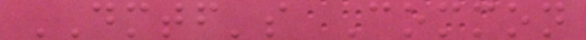DMTF's Common
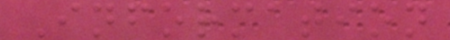Information
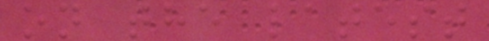on the latest
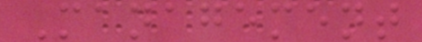Management
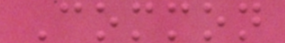Common
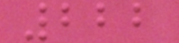222
